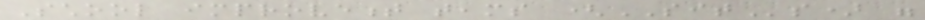School improvement teams (SITs) were
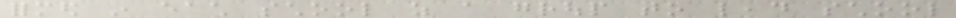formed in each school as a group to lead school
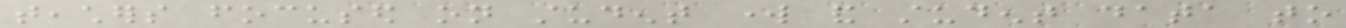teachers focused on student work and student data to
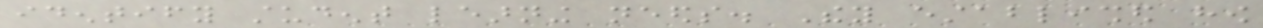identify student learning needs. They established how
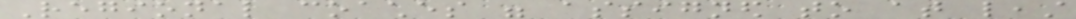Regional coaches were assigned to at least
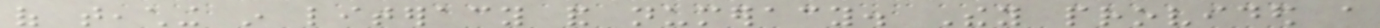of teaching in literacy and numeracy. They provided a
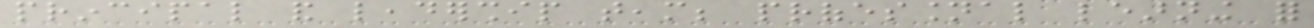principal and leadership team; professional learning for
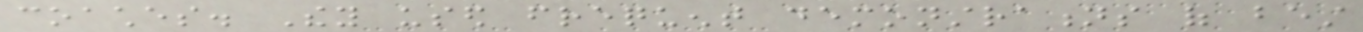coaches. They used frequent demonstrations of best
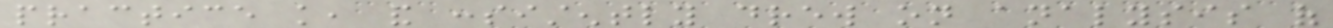practice knowledge, and consistently drew on analysis of
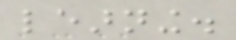learning.
